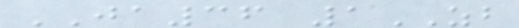JA36 1ZB
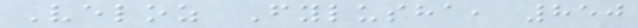Veloz Fylusha, 850
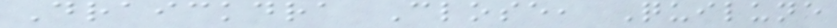Draickdra Close, Quilune
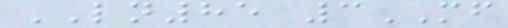LN85 3MF
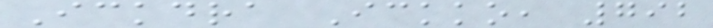Ickdra Ickko, 792
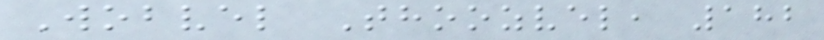Wobvel Thoozvel, 182
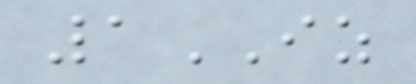1IZ
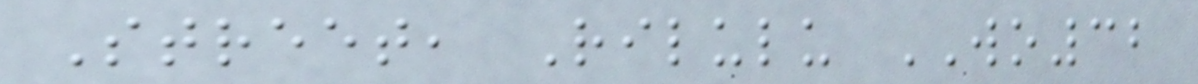Street, Rilulu WO32
